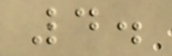4.
